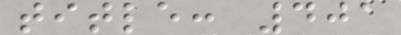title: 401
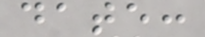date:
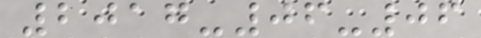2017-06-06
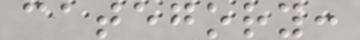category:
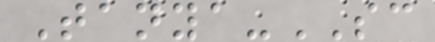Tanya-SC
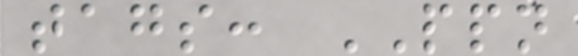tags: PPN
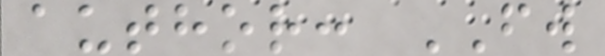author: FW
